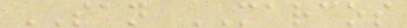SAN MARCOS
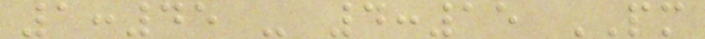1:45 - 4:15 PM
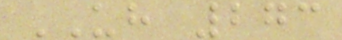UH 273
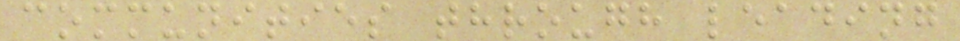communities through leading
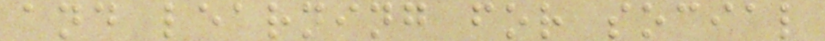and learning for social
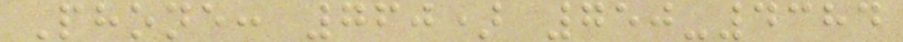Phone: 760) 750-4384
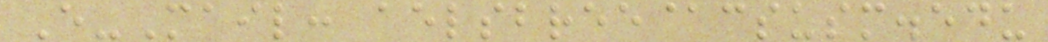E-Mail: aelsbree@csusm.edu
